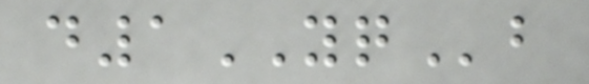d1YQb
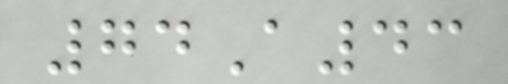74A43
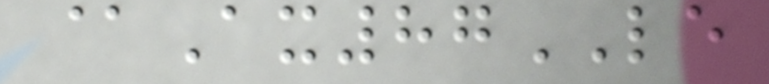@Ax87LE
